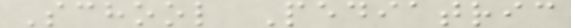School Pediatric
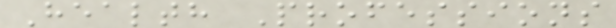Health Professions
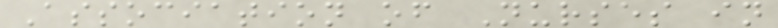Association of Nurses in
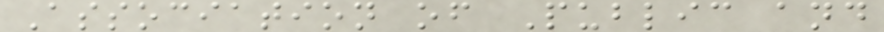Association of Public and
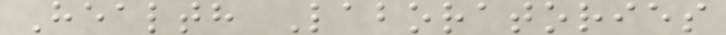Health Laboratories
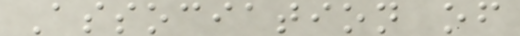Association of
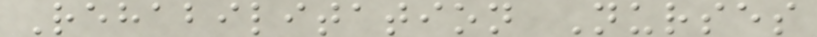Rehabilitation Nurses
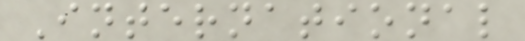International
